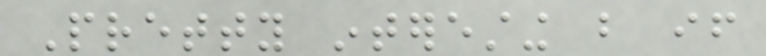Pretty interesting but if
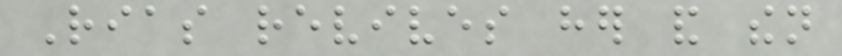Rias revives her and then
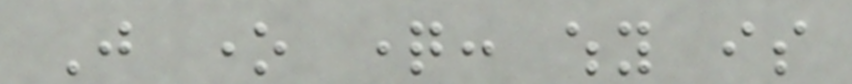Just one question: why is
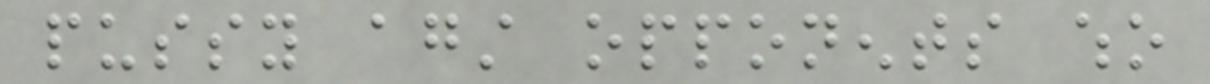pussy against opponents who
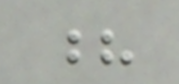?
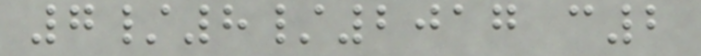7/8/2017 c2
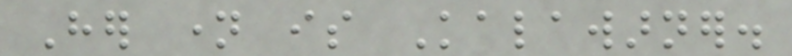Her name is Kalawarner.
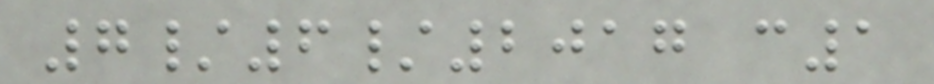7/6/2017 c1
